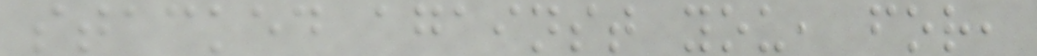stacked against you, for,
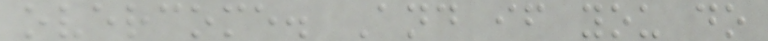overcome. And if you do
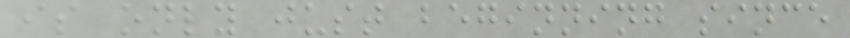is only just beginning since
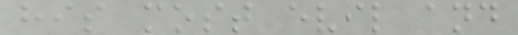his most evil and
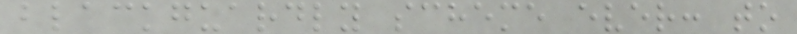blackguardly scheme ever: to
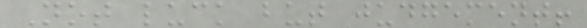Not luck but judgement!
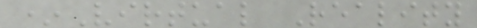*Virtual Reality
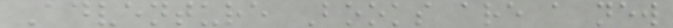Adventure Books are a new
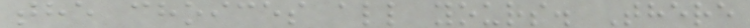the choices all yours. There
